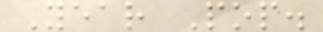Year Pop.
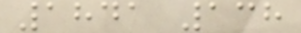1841 138
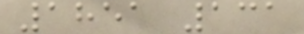1851 131
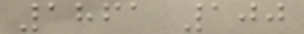1861 100
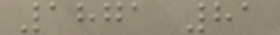1871 81
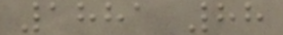1881 88
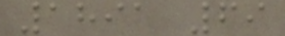1891 69
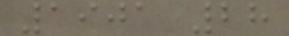1901 28
